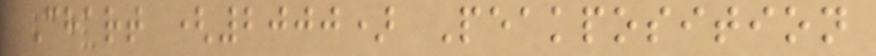Chart (2000) Peakposition
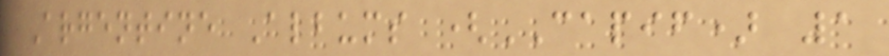Argentine Albums (CAPIF) 1
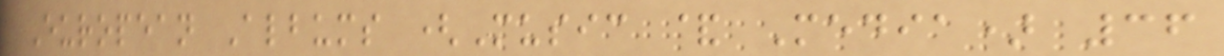European Albums (Music & Media) 36
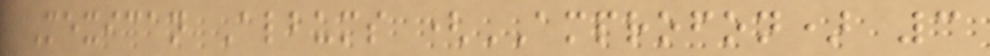Mexican Albums (AMPROFON) 3
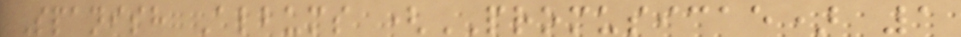Spanish Albums (PROMUSICAE) 1
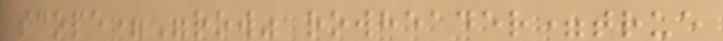scope="row" rowheader=true
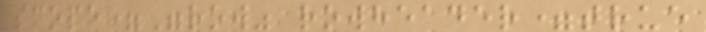scope="row" rowheader=true
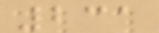231
